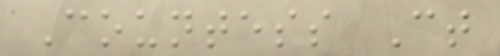Countess Ct
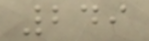249
